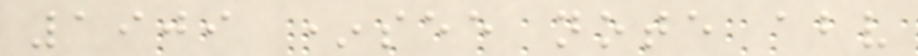1909 *see note above
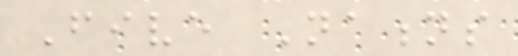Five Nations
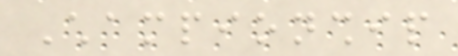Championship
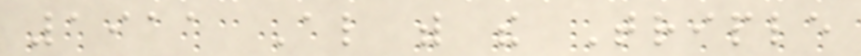1911 Also with the Triple
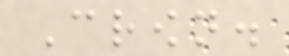Crown.
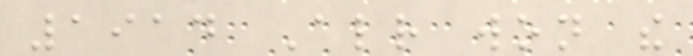1914 Already won the
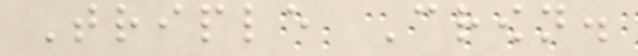Triple Crown.
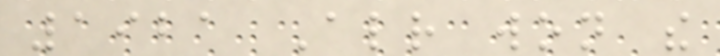1921 Already won the
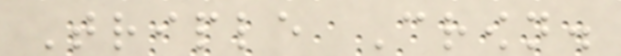Triple Crown.
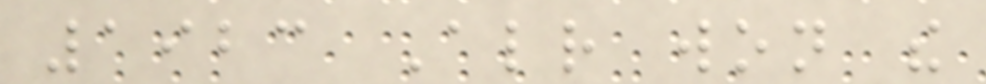1923 Already won the
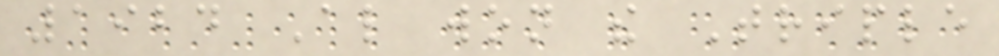1924 Also won the Triple
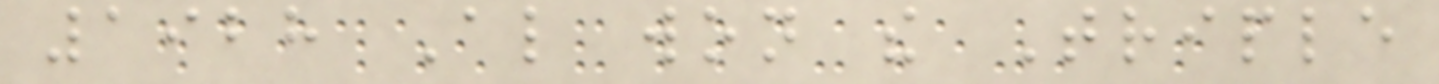1928 Also won the Triple
